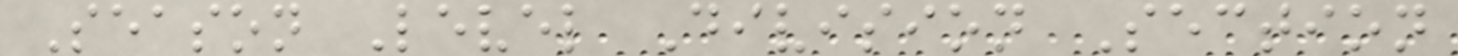Season Level Division Section
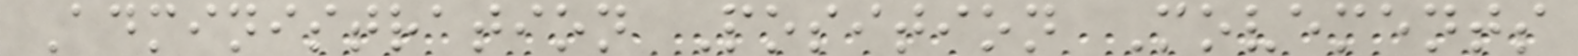Administration Position Movements
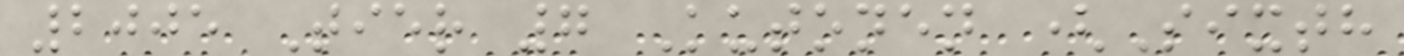2005 Tier 7 Kutonen (Sixth
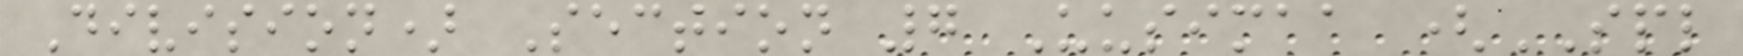Division) Section 7 Uusimaa (SPL
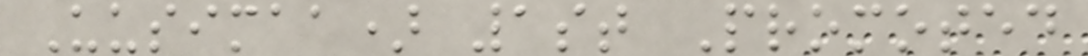Uusimaa) 1st Promoted
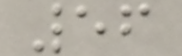56
